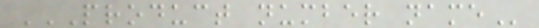PRODUCT NUMBER NAME
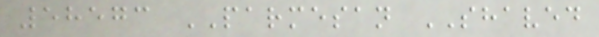58573 PARMESAN SHAVED
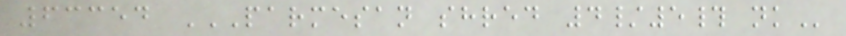63354 PARMESAN SHRED 4/5# NK
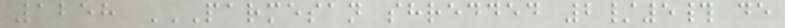1258 PARMESAN SHREDDED 2/5# DE
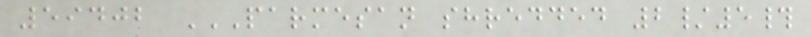59402 PARMESAN SHREDDED 2/5#
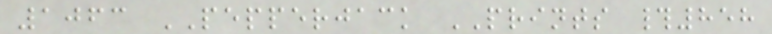1063 PEPPERJACK PRINTS #858
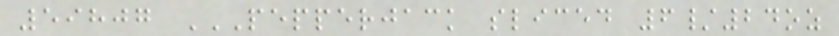59807 PEPPERJACK SLICED 6/24OZ
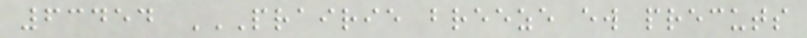63454 PRAIRIE BREEZE EW PRECUTS
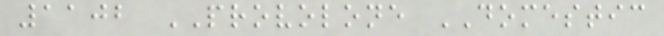1102 PROVOLONE DOMESTIC
